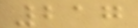217
